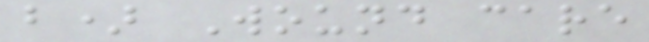b) Wound care
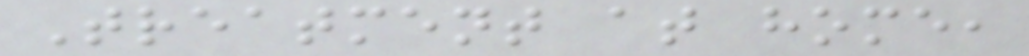Treatment at home,
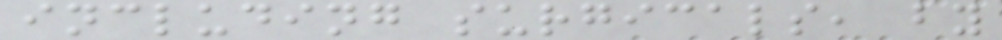including surgicals, by
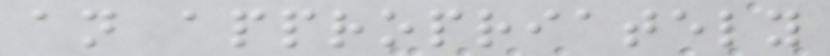an appropriately
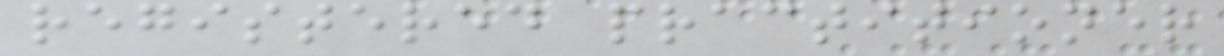registered practitioner
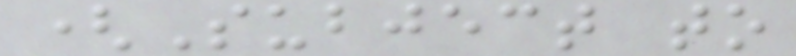(Subject to
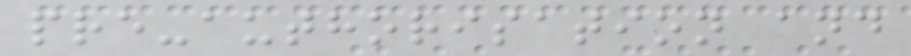pre-authorisation and
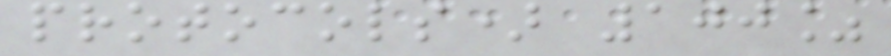protocols) 100%
